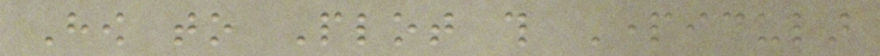How to Plot this Particular
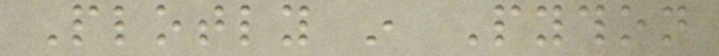Plotly in Python
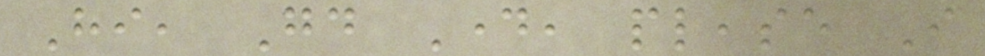Hi, Good Day, please I
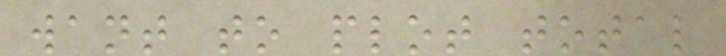want to plot total
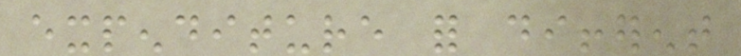expenditure for different
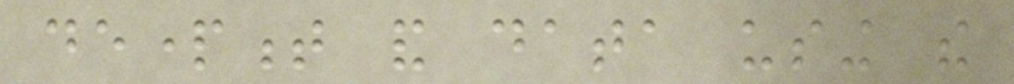department and data using the
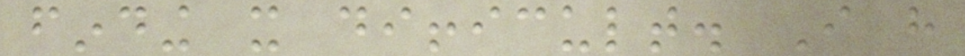finding it difficult. I have
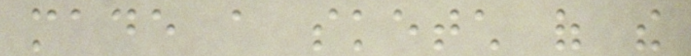made a sketch of the
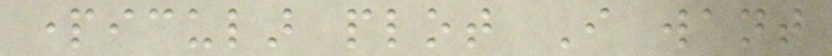particular plot I want
